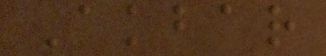Akbar
